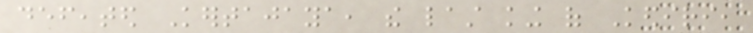defeated Kertajaya, the last king of Kediri,
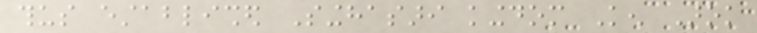thus established Singhasari kingdom Ken Arok
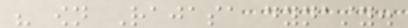his own Rajasa dynasty.
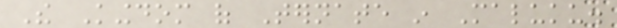The Kingdom of Ternate in Maluku.
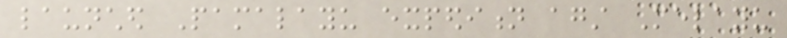launched Pamalayu expedition against Melayu
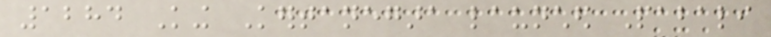1284 King Kertanegara launched Pabali
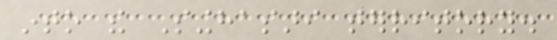into the Singhasari territory.
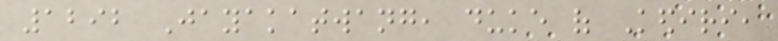1292 Jayakatwang, duke of Kediri,
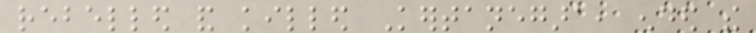rebelled and killed Kertanegara, ended the
